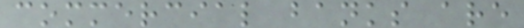commercial banks are
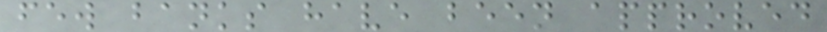few banks have been approved
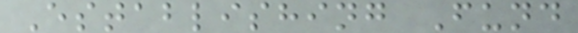Establishing Fund
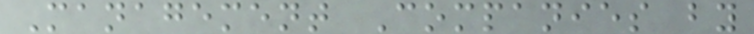Management Companies by
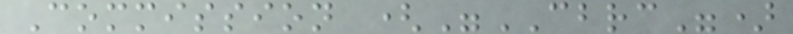Commission ("CBRC")
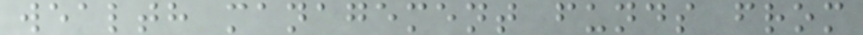wealth management funds from
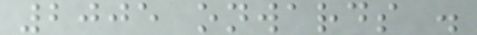2005 onwards .
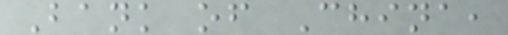Bank of China,
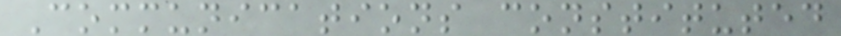Communications constituted
